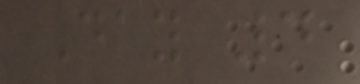Day 4
